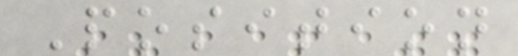Position
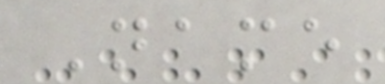Name
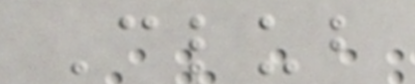Club
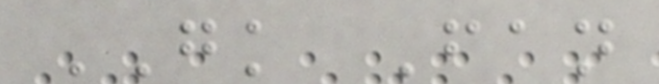GK Fan
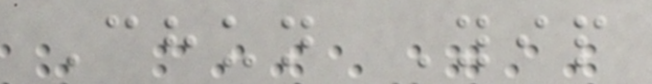Chun Yip
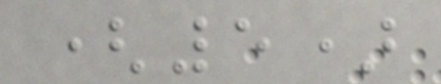(5)
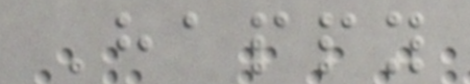Happy
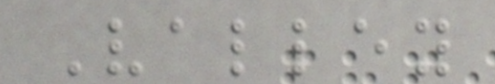Valley
